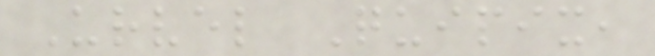Urvel Quipix,
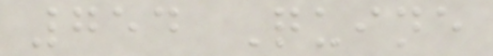754 Quine
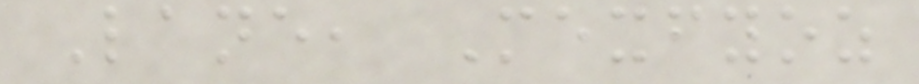Lane, Mexfyoz
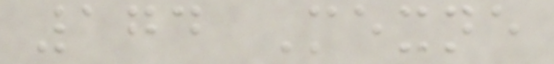174 Mexne
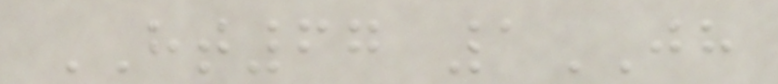HT67 1JH
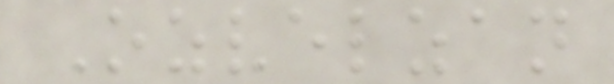Ozvelzan
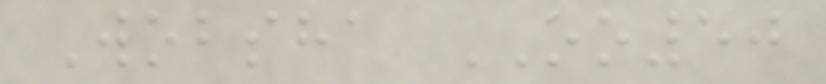Wobsha OO50
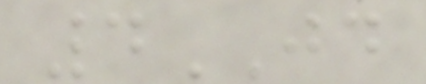4JD
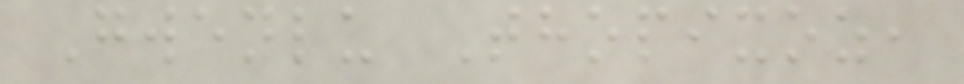Gwenlu Thopixoz,
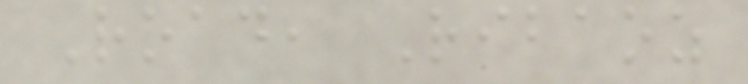Road, Ribaoz
